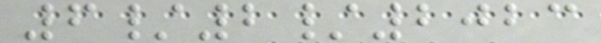6/2/2023
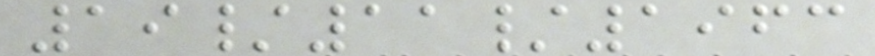19/11/1963
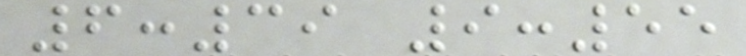6:39 9:55
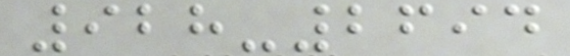928-2694
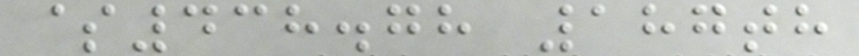$438.78 187th
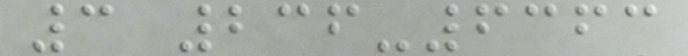3 236-6363
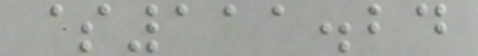$111.24
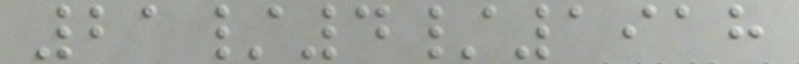21/4/1918
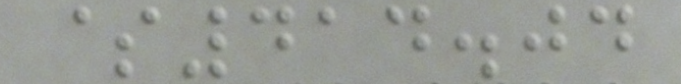$414.04
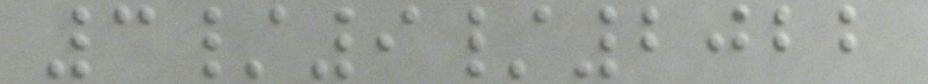3/9/2022
